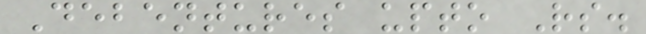Debentures upto Rs.
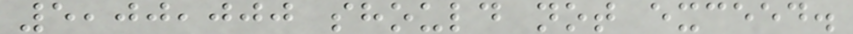5,00,000 should not exceed.
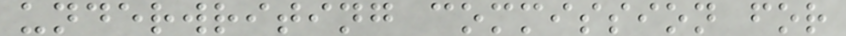underwriting commission for
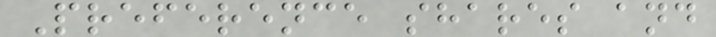Preference shares and
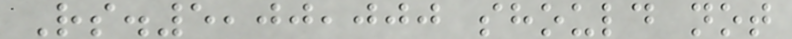Rs.5,00,000 should not
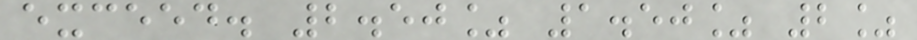exceed. 2.50% 1.50% 2%
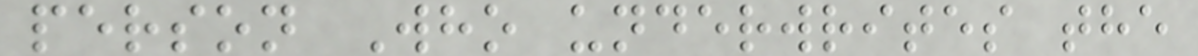person Who underwrites the
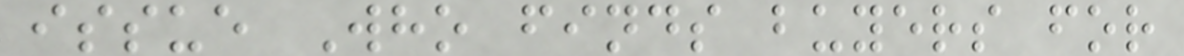issue Who finds buyers for
